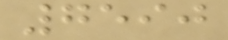7590
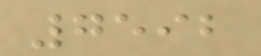7592
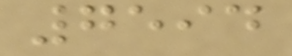7594
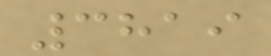3819
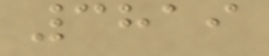3819
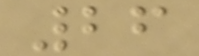26
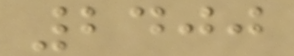2400
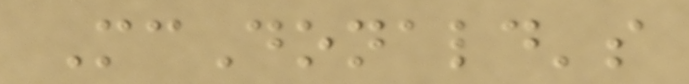McDonald's
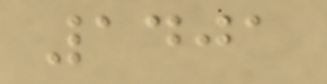1401
